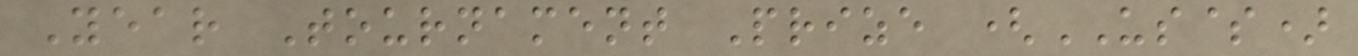Year Tournament Prize (US$)
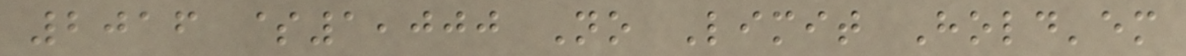2016 $1,000 No Limit Hold'em
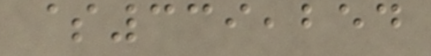$339,254
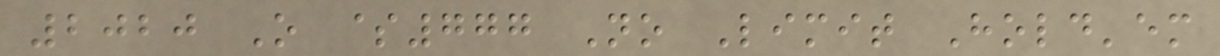2020 O $777 No Limit Hold'em
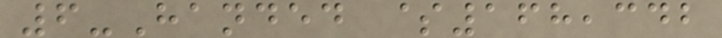6-Handed $168,342
